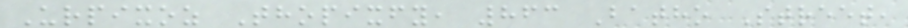Urpixoz Thopixfy, 863 Batho Street,
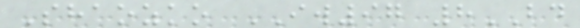Shaozko IW97 8BD
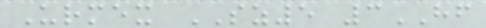Urmex SZ5 3HF
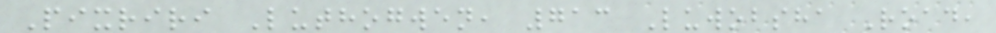Pixriri Luthogwen, 713 Luwobsha Road,
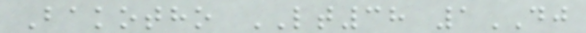Bakotho LT38 1DJ
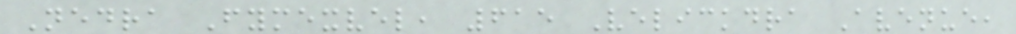Nedra Fymexvel, 615 Velickdra Avenue,
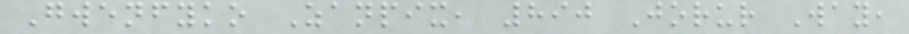Gwenfyko Zanpix, 890 Jorur Way,
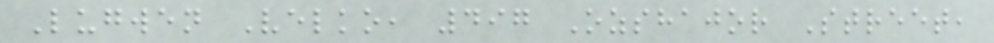Lugwen Velko, 497 Ozshajor Street,
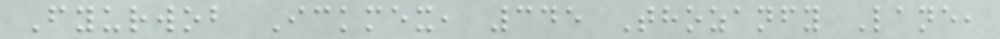Fyurwob Ickmex, 345 Thozanfy Lane,
